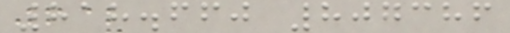818.660 807386
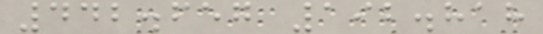442.657 192.818
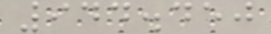944.450
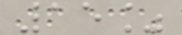15%
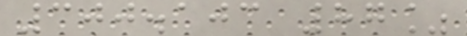300.103 87%
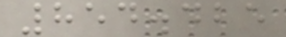854.425
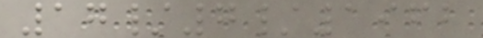17/7/1962
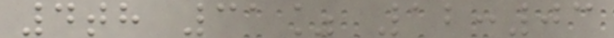4th 31% 12:03
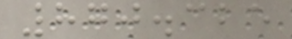870.325
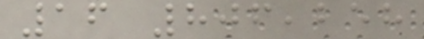16 806,258
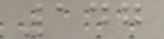147
